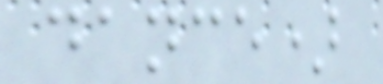dance)
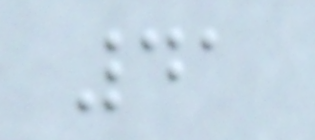41
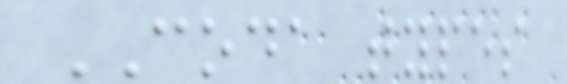CODA types
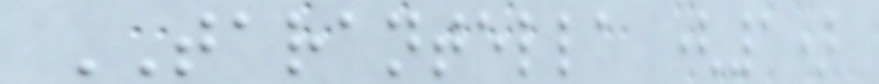TARANTELLA (1)
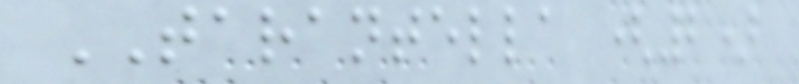TARANTELLA (2)
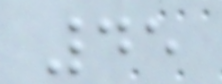45
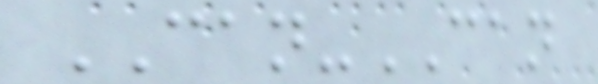CAN-CAN
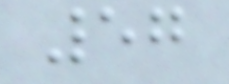57
